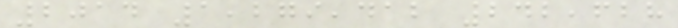2014 1,279,412 242,628
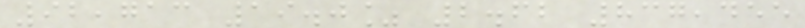92,713 19.0% 2.62 837,455
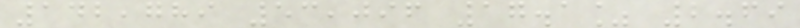142,789 53,096 17.1% 2.69
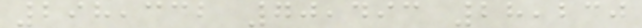298,332 70,493 28,230
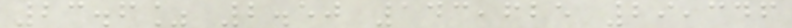23.6% 2.50 143,625 29,346
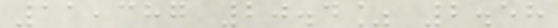11,387 20.4% 2.58
